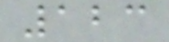123
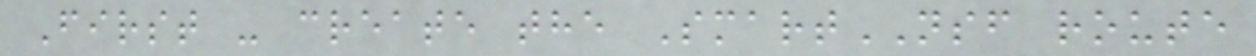First - create the SmartNSF route
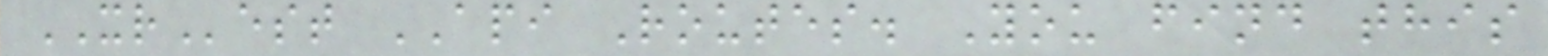XRest API Routes. You find this
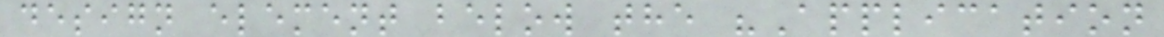design element below the "Application
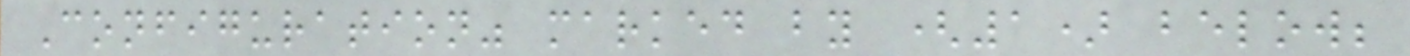Configuration" marked by (1) below;
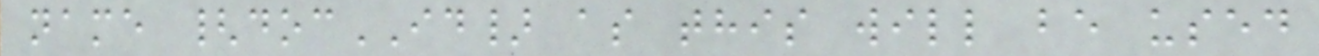name {docID} as this will be used
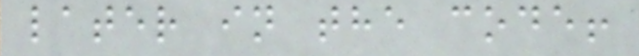later in the code!
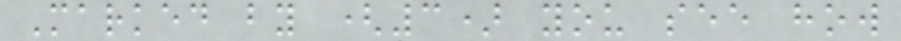Marked by (3) you see how
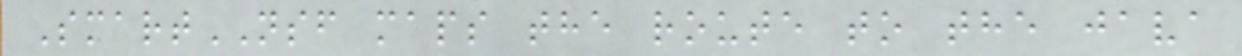SmartNSF maps the route to the java
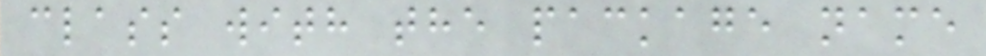class with the package name
